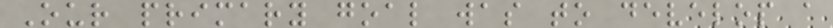Our primary goal was to develop a
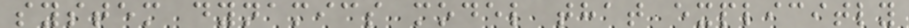system dynamics model that explicitly
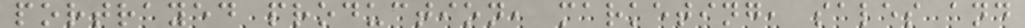portrayed production, marketing, sales and
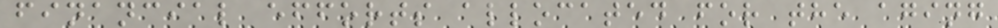financial efforts allocated for the aging
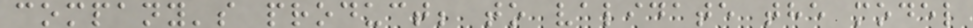company's product; to validate the model
